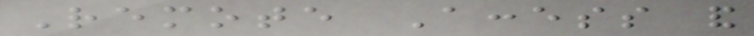Remote Access and
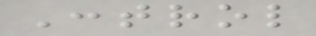Control
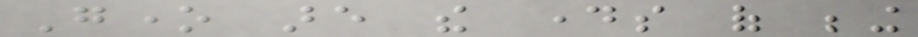Gone are the days of being
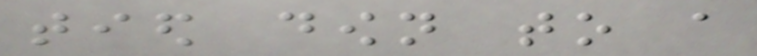tied down to a
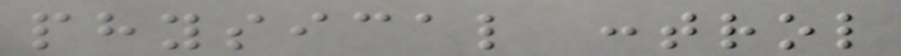physical control
